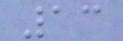13
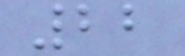22
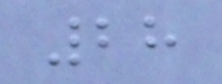28
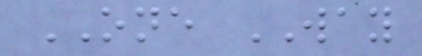ONE WAY
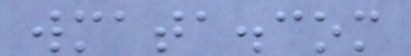wmata.com
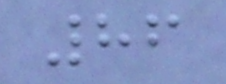86
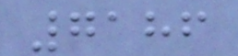7186
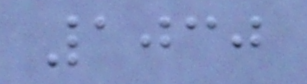1030
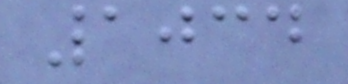1034
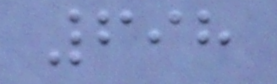698
